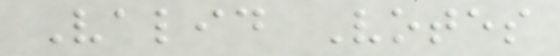Valid Votes
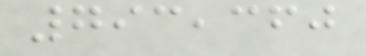793,360
